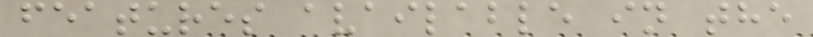features available in the
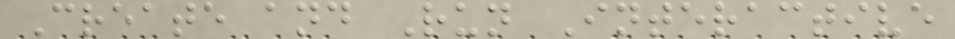Create and Run Interactive
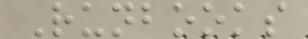Runbooks
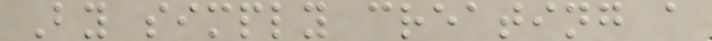By simply creating a
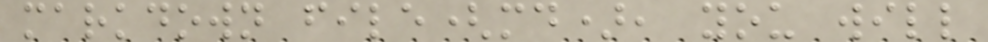markdown file(md), you will
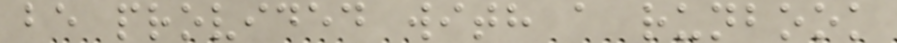be provided with a runbook
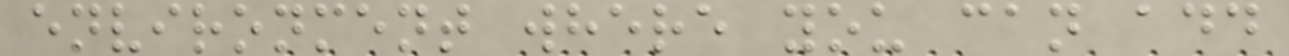environment where you can add
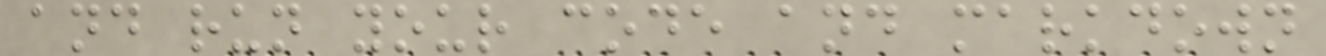and run your code and markdown
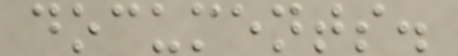documents.
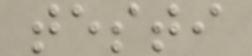testi
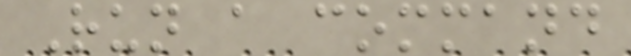Run a command
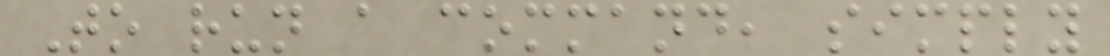To run a command, simply
